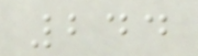244
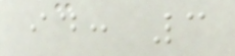id: 3
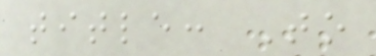title: To
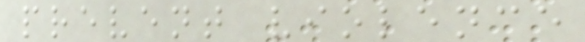prevent violence
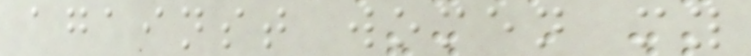against women my
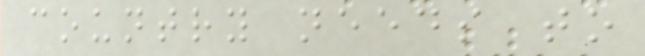country needs to
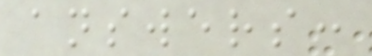answers:
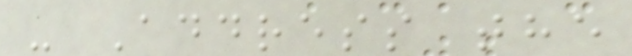- Address the
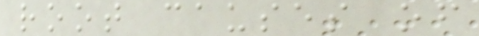root causes of
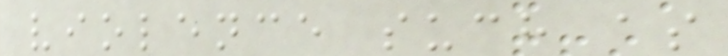violence such as
